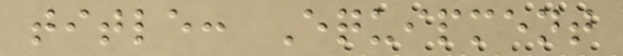title: Equipment
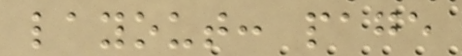layout: page
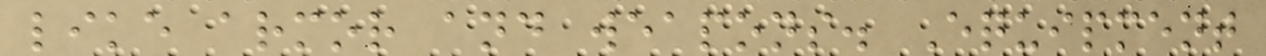like armor and weapons. Equipment
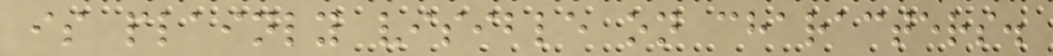is plainly visible on characters.
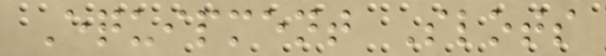Equipment Slots
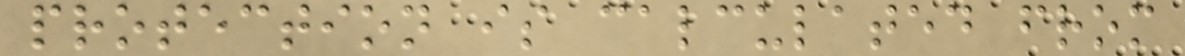protection is calculated from
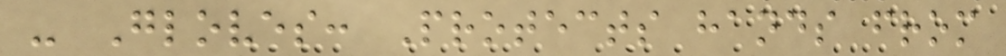- Gloves: Protects hands from
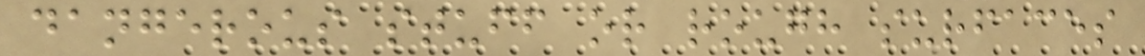dangerous stuff or rough surfaces
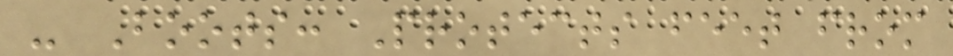- Boots: Protects feet from
